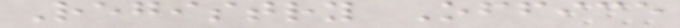Registry Office
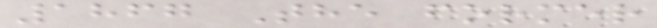1867 The former
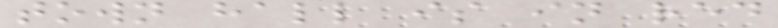town hall is in red
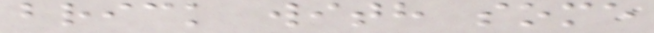brick with some
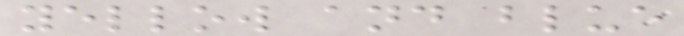yellow and blue
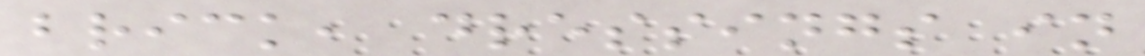brick, dressings in
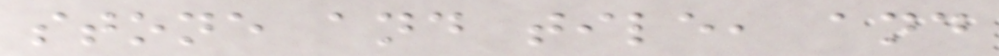stone and tile, and
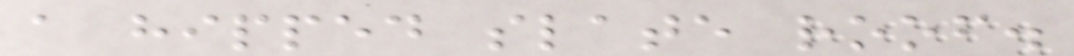a hipped slate roof.
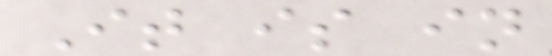It is in
